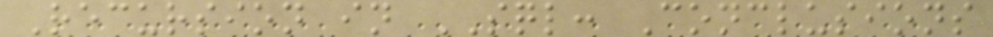Recursion in SQL: Conclusions
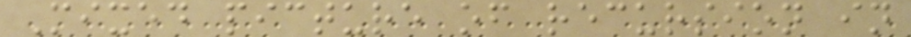Mixed picture of recursion in
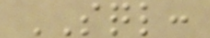SQL:
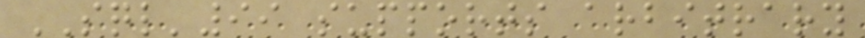SQL'99 supports arbitrary
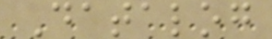Datalog
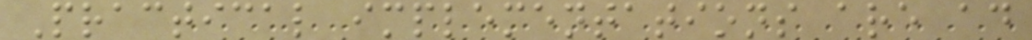Practical implementations are ad
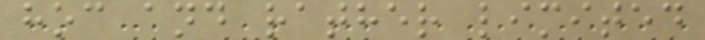hoc and rather limited
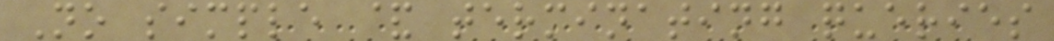No simple & terminating queries
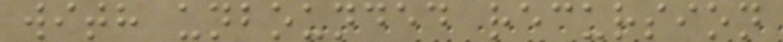with unbounded recursion
